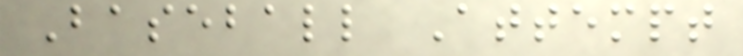Baseball Attempt
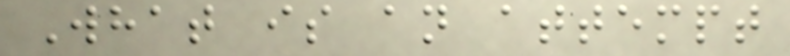What is an attempt
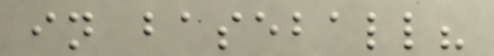in baseball?
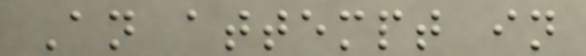An attempt in
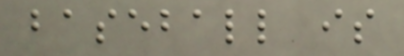baseball is
